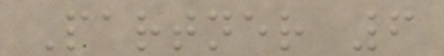Partner 6
